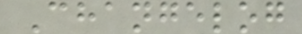Changelog
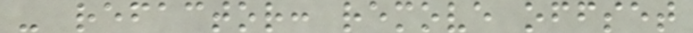- refactor: remove offset
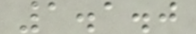1.1.0
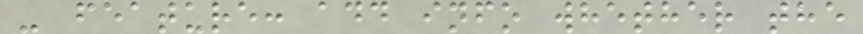- feature: add info whether the
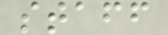staff
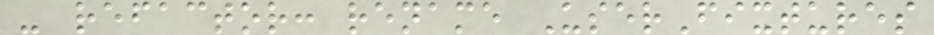- refactor: rename UserFixtures
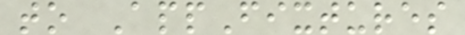to AppFixtures
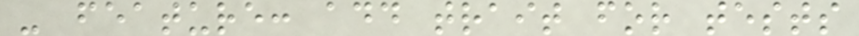- feature: add trait for tests
